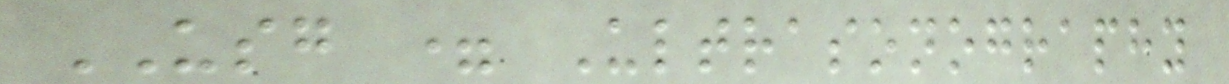USG = Ultrasonography
